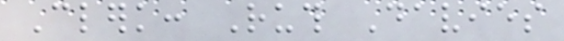Clerk: Ruth Davies
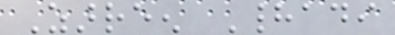Zarreen Hadadi
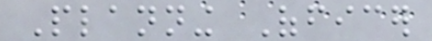Planning Officer
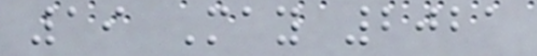19 May 2021
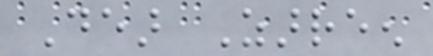Dear Zarreen
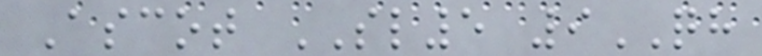Ascot SL5 9QH
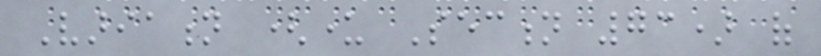Variation (under Section 73) of
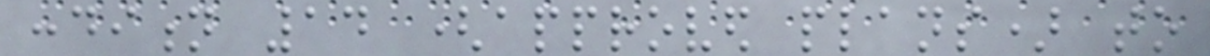condition 14 (approved plans) to
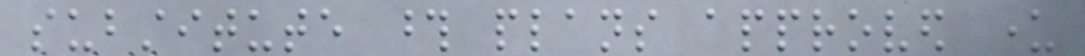substitute those plans approved under
